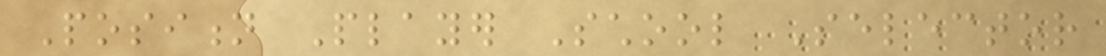Position Player School Selector
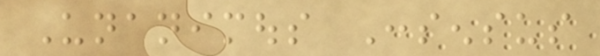Unanimous Consensus
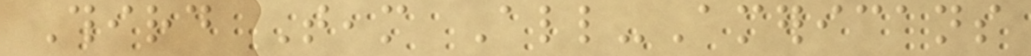Third Team All-Americans
